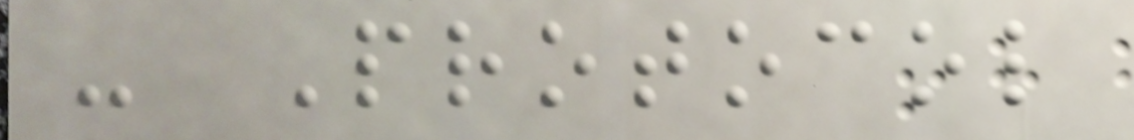- Protocol
